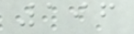196
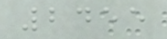2455
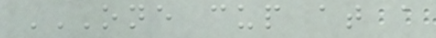ONE CUP AT A
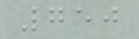750
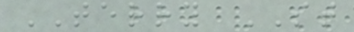TERRY ST
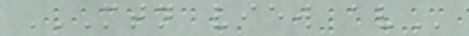MTN VIEW AV
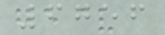6756
